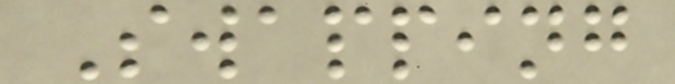Swapping
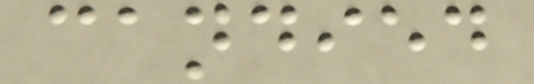candied
